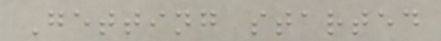Getting started
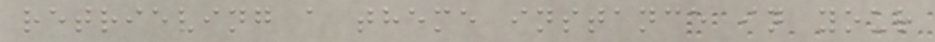retrieving a theme instance in your
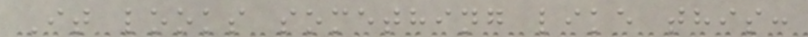It looks something like this:
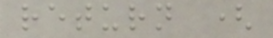return (
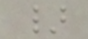}
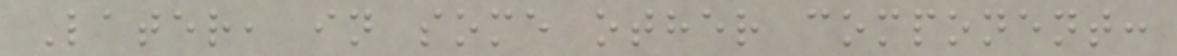Later, in some other component:
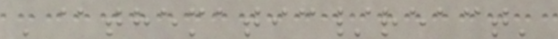'@thematic/react'
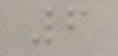6
